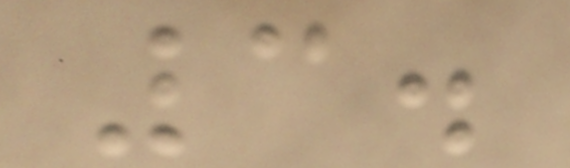3.
